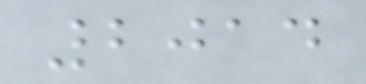2014
